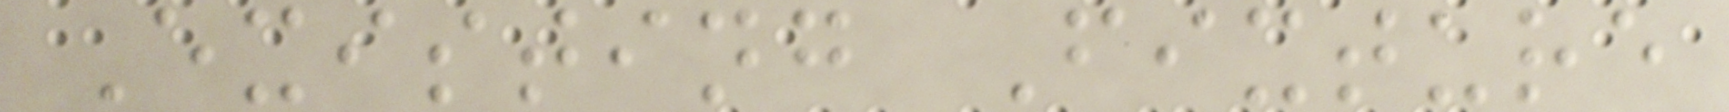Existing Fixture
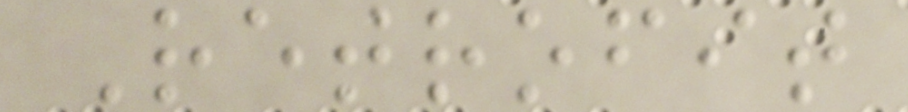Retrofit
